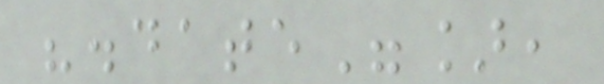".date"],
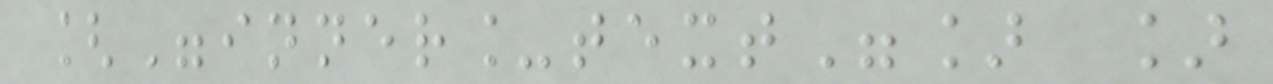["inner_text"] ]
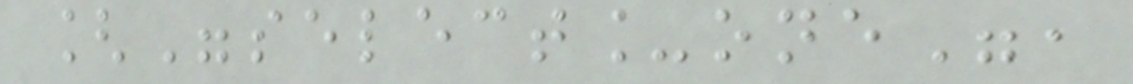["select_one",
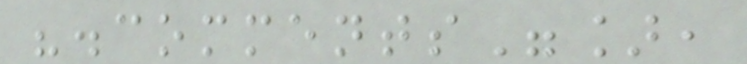".comments"],
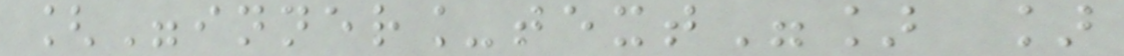["inner_text"] ]
